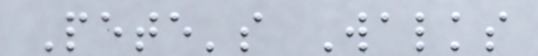Pete's Walks
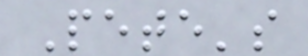Pete's
